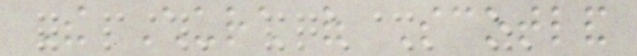The Church of Scotland
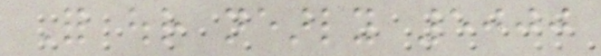For our nearly 5000
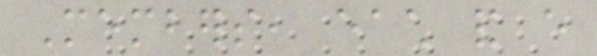Members, each and every
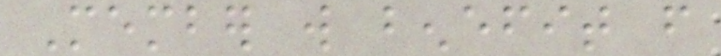Member will benefit from
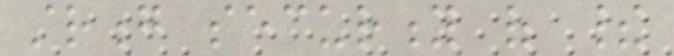strong security of their
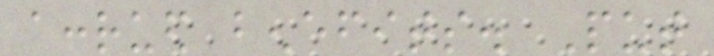accrued benefits. Put
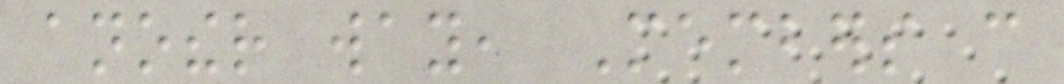another way, Members can
